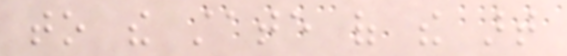to the state of the art
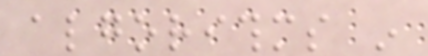algorithms in
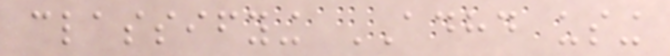classifying ADHD using
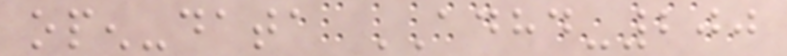open-data ADHD-200
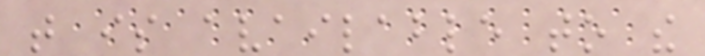that is available to the
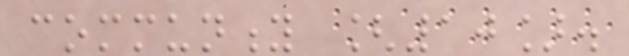community [10].
